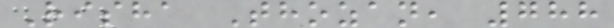Risha Thozan, 788
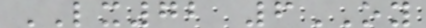LX72 6OY
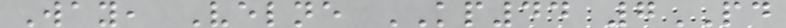Way, Velne KP44 7PD
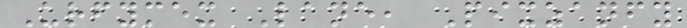Urfymex Lane, Pixzanfy
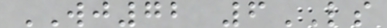WJ72 6LS
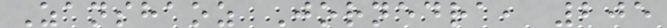Zanshaoz Jornedra, 205
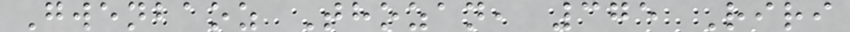Gwenbaoz Thozan, 375 Riri
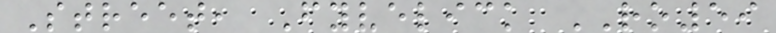Street, Fyvelick RO59
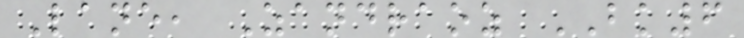Lane, Zandraoz BK6
